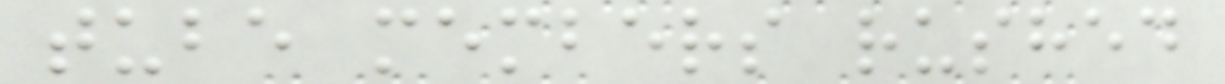tube members rushed
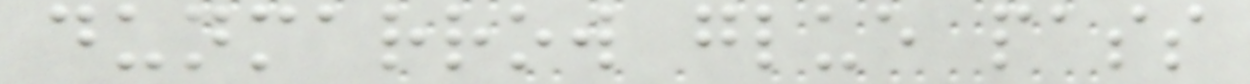dunmarrow glue pass
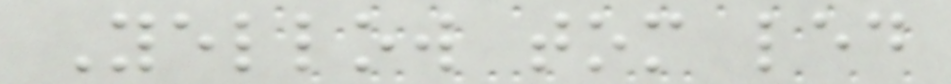Yellow tom led
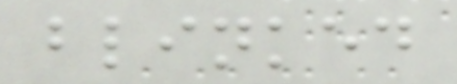blinked
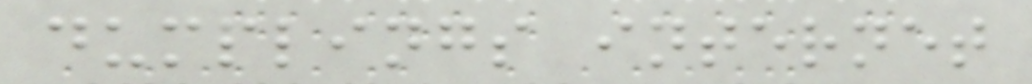dumplings internet
